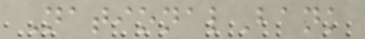NationalBank
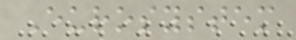Eurosystem
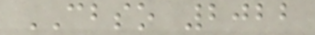CBSO 2022
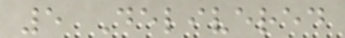5 Delivered
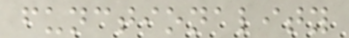functionality
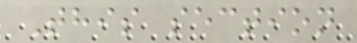This section
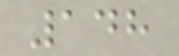148
